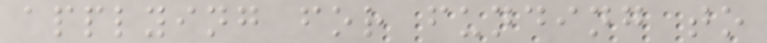applying for funding to
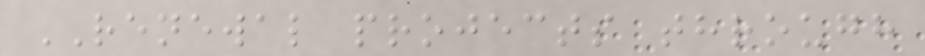RENEWAL projects through
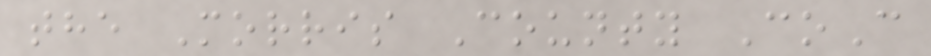the Morris County CoC
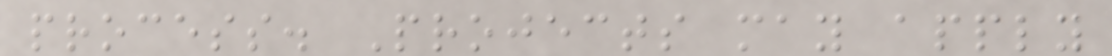process. Projects may apply
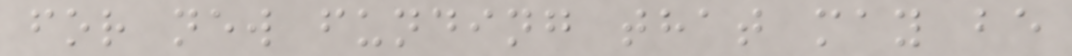for new funding that may be
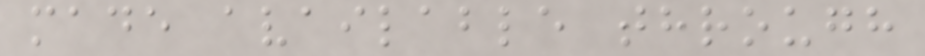made available through
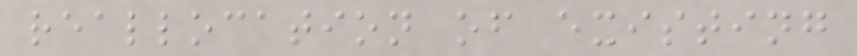reallocation of existing
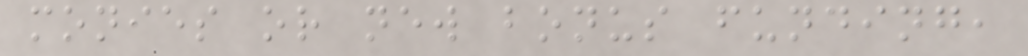monies or new bonus funding,
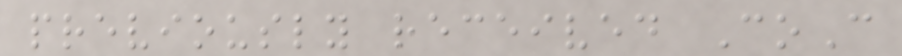previously received CoC
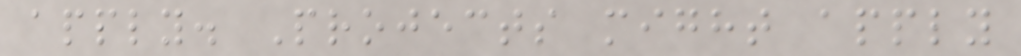apply. Projects might apply
